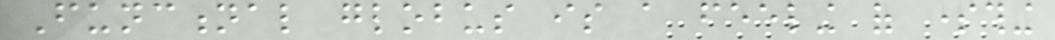Functional globus is a feeling of something
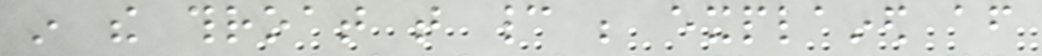in the throat that cannot be explained after
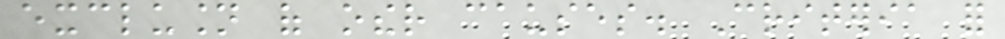exclusion of other causes. Criteria for
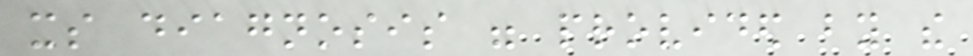its diagnosis were provided by the
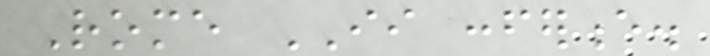Rome II conference.
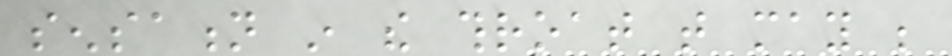sensation in the throat that may be
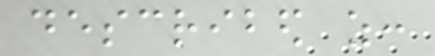described as:
